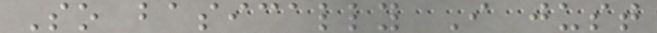So basically I just
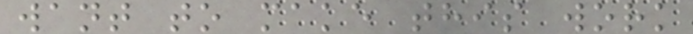want to make this work
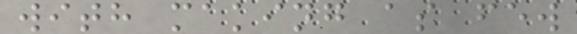with making as few
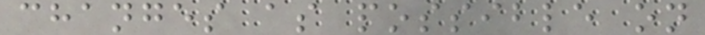changes as possible on
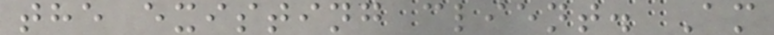the existing client. Am
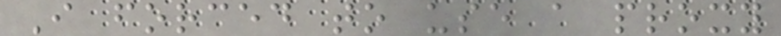I forced to use a proxy
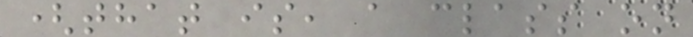(that is, a class on
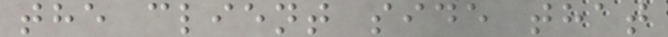the client side that
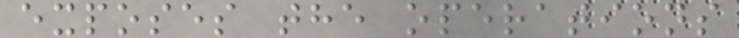exposes the operations
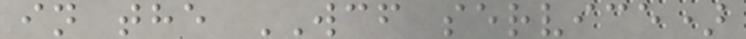in the WCF service)
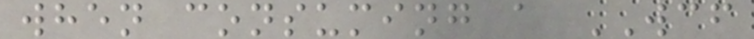when consuming a WCF
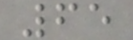65
